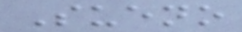Sueno
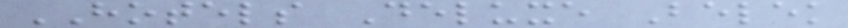HOTELS Deluxe Belek
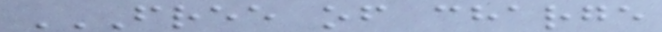FREE OF CHARGE
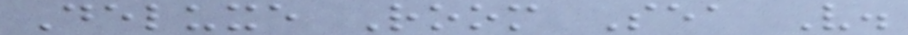Deluxe Room Sea V.
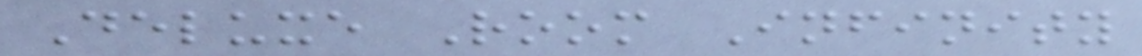Deluxe Room Infinity
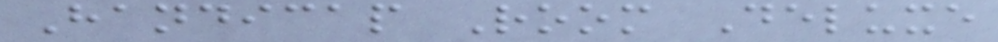Handicap Room Deluxe
